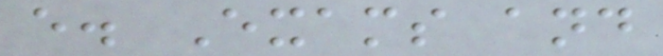e. Exams and
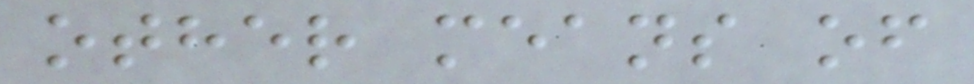other means of
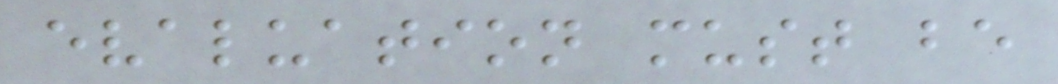evaluation must be
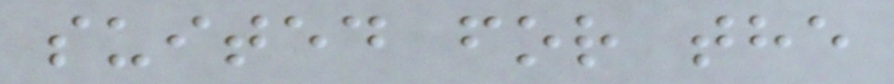suited for the
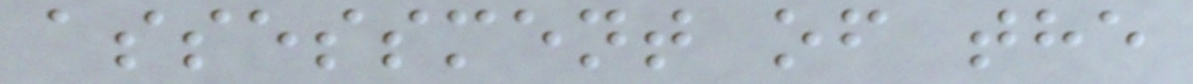assessment of the
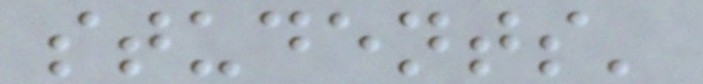students'
